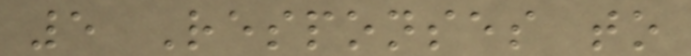5 Responses to
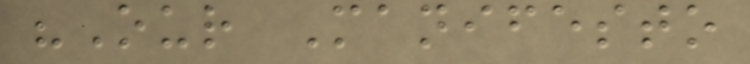"Our Manifesto
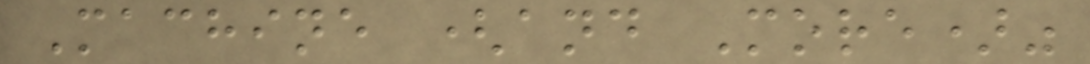Machine (and More)"
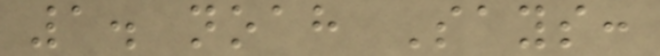1. noah Says:
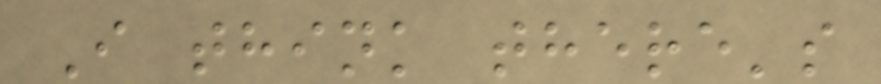I think there's
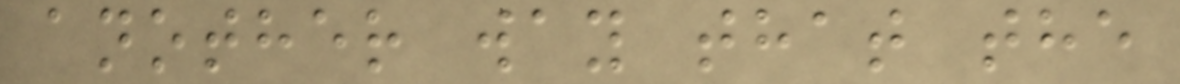another way that the
